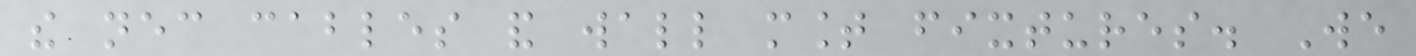the necessary cables and wall mount fixtures. We
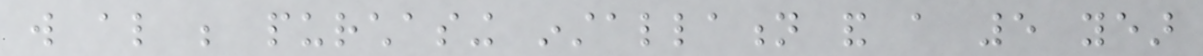will also be purchasing installation and a 5 year
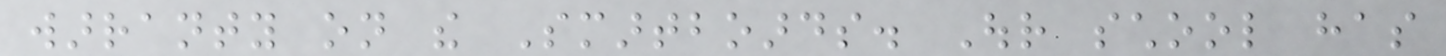warranty on the Smartboards. Our school has
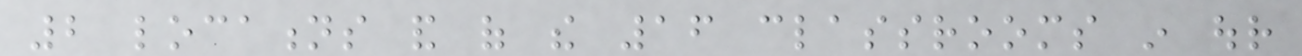2 locations and of the 16 classrooms in our
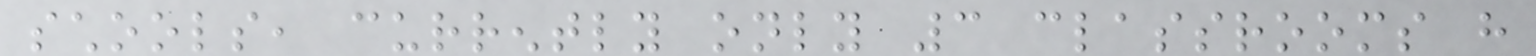schools, currently only 3 classrooms have
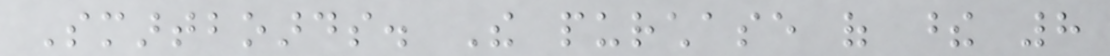Smartboards. The purchase of these 8
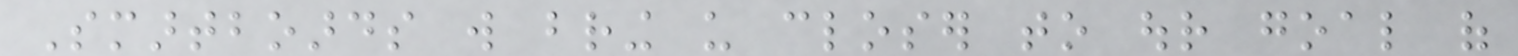Smartboards will bring us closer to our goal of
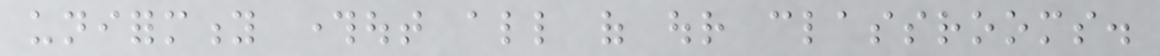uniformity throughout all of our classrooms.
